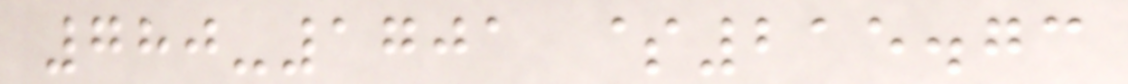780-1701 $215.73
